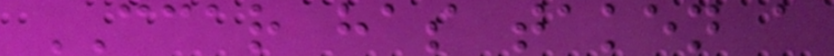CCAR has taken a
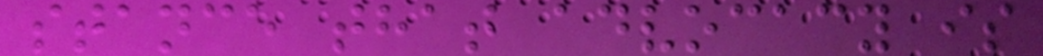stance that advocacy is
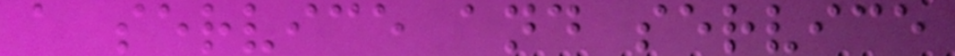a service and service
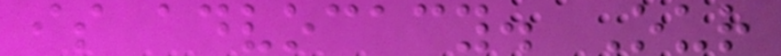is advocacy. Our
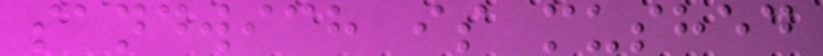sandwich is mushed
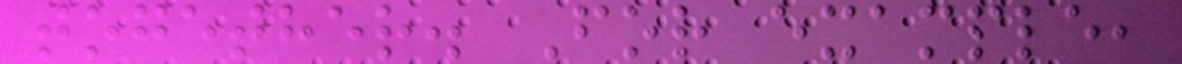together. For example,
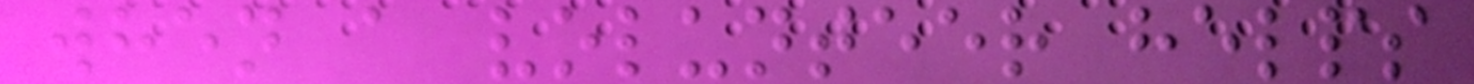when a volunteer helps
